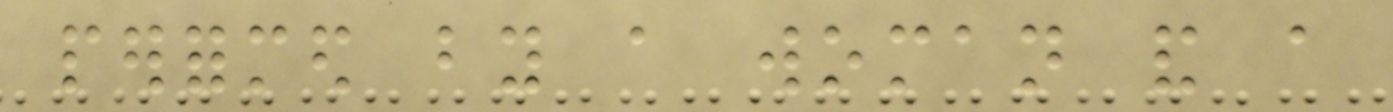performed by a woman and a
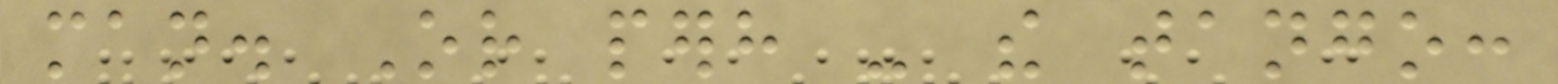man. Or perhaps - the tango:
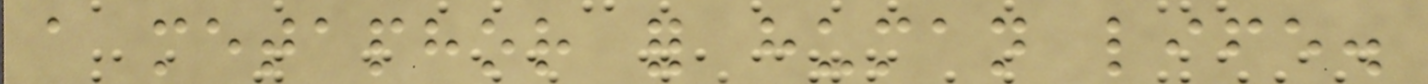a metaphor for human life.
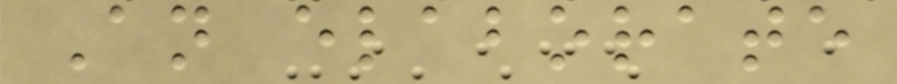An elaborate
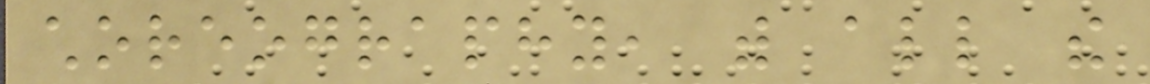choreography, with all the
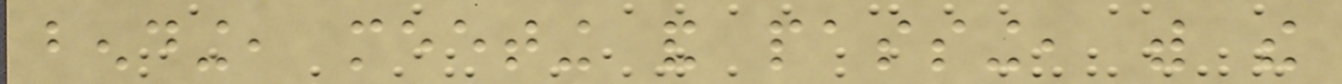bending, meeting and passing, with the
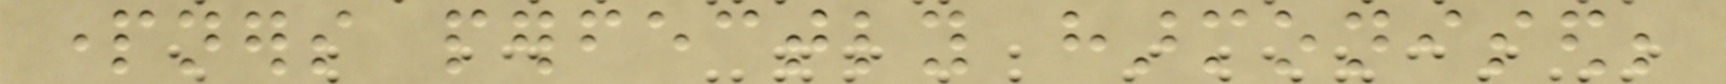partners perfectly harmonised;
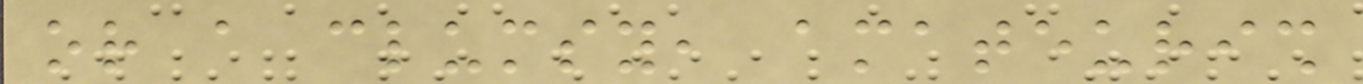or a clumsy, amateurish
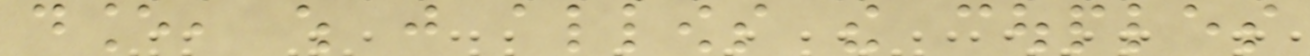dance, which just allows the couples
